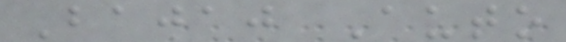Bajaj Auto
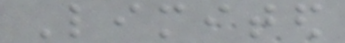Limited
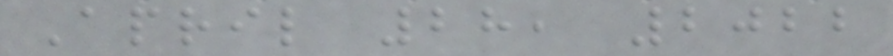April 28, 2022
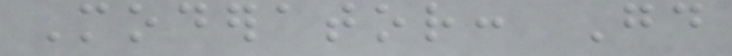Moderator: Good
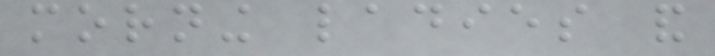morning ladies and
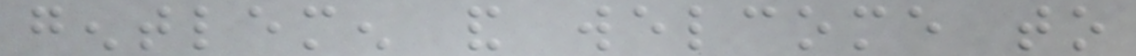gentlemen and welcome to
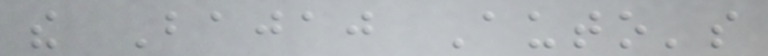the Bajaj Auto's
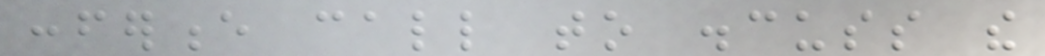conference call to discuss the
